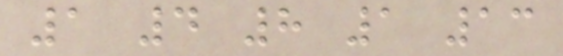1 4 8 1 13
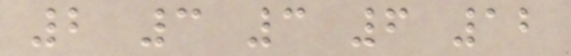2 3 3 6 12
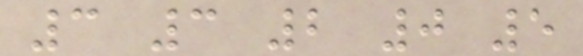3 3 2 0 5
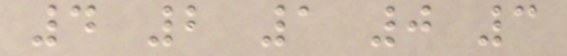4 2 1 0 3
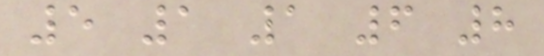5 1 1 6 8
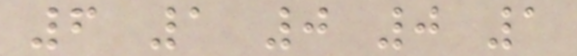6 1 0 0 1
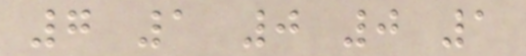7 1 0 0 1
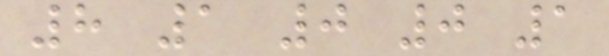8 1 0 0 1
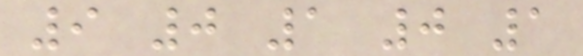9 0 1 0 1
